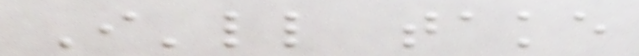I'll take
